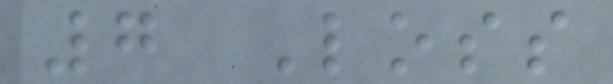7 Loss
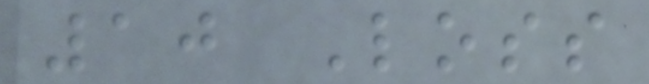10 Loss
